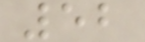52
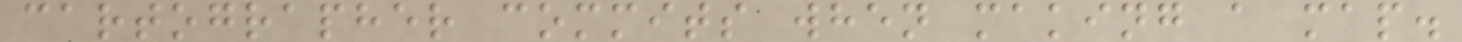cartographer commits when making a map.
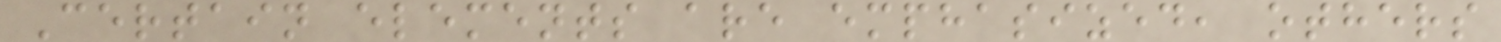Certain elements are emphasized, others
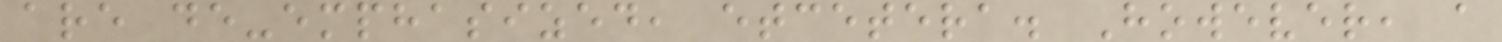are de-emphasized, etcetera. However, a
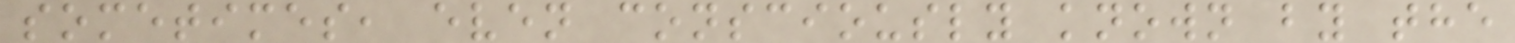sometimes, even consciously known by the
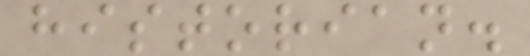historian.
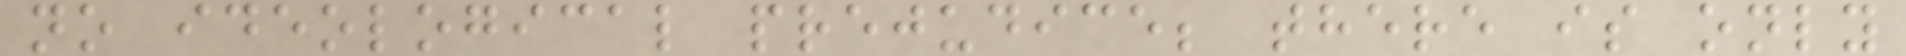no ideological prejudice; there is only
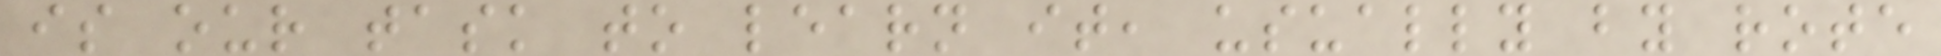is our task to learn it, usually by rote
